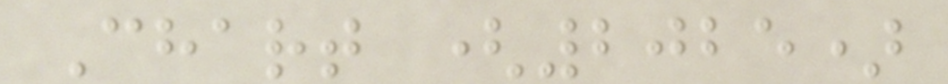Chart (2025)
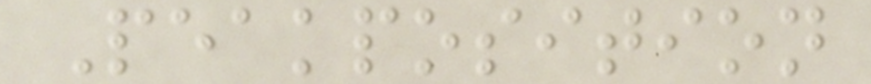Peakposition
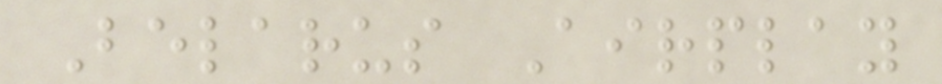Belarus Airplay
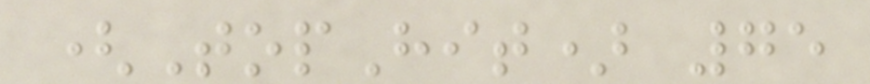(TopHit) 75
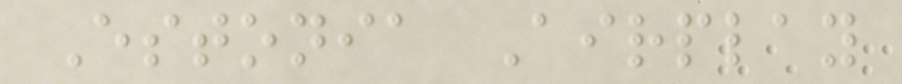Estonia Airplay
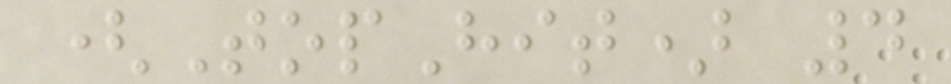(TopHit) 4
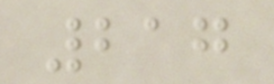217
